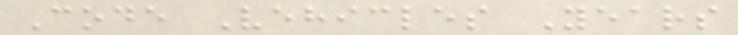Code Vehicles Years
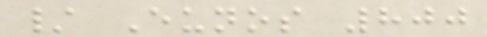/ Eunos 800
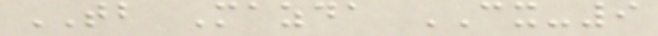TB Mazda CX-9
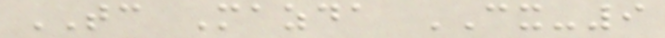TC Mazda CX-9
